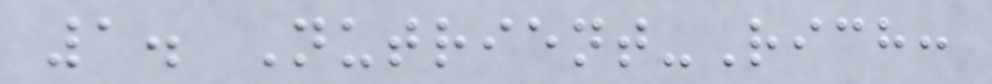1. Nutrient-Rich:
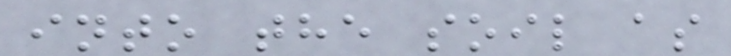into the soil as
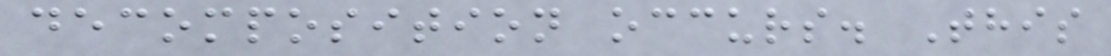decomposition occurs. This
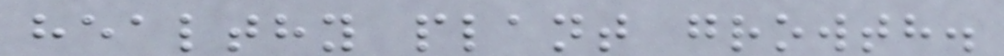healthy plant growth.
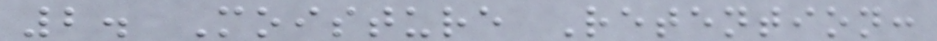2. Moisture Retention:
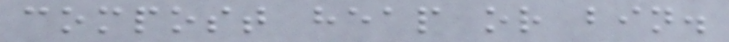compost heap or bin.
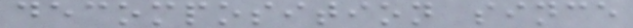decomposition since
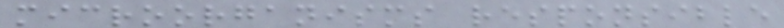microorganisms responsible
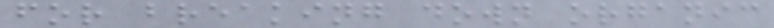for breaking down organic
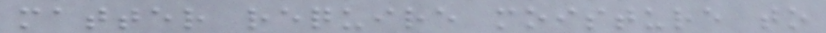matter require moisture to
